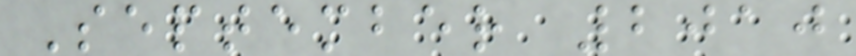September 2010
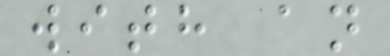with an
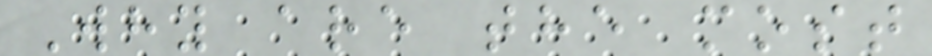Why are the most
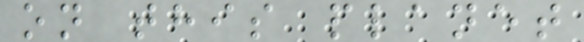on this planet
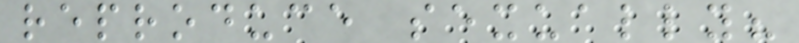reproduce sexually?
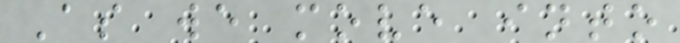As we move into
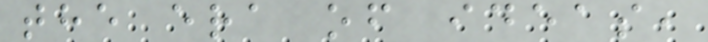the era of ideas,
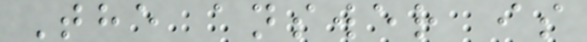The answer is
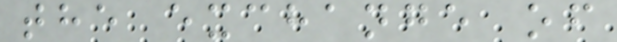the exchange of
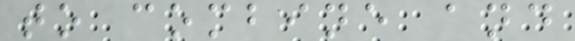to combine and
